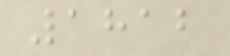1812
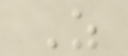Z
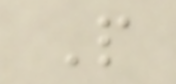P
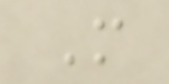M
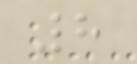8
